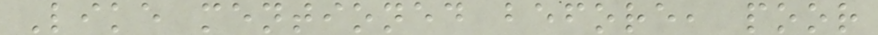Like mentioned before, poor
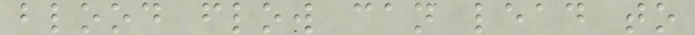blood flow can lead to
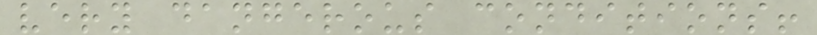very dangerous conditions!
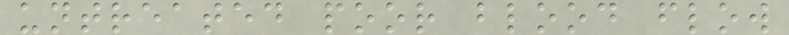untreated poor blood flow
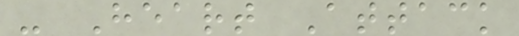- Heart Attack
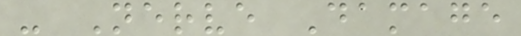- Nerve Damage
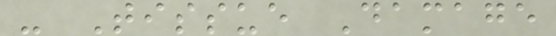- Tissue Damage
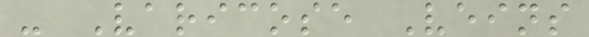- Varicose Veins
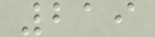219
